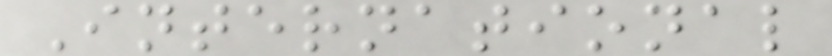International
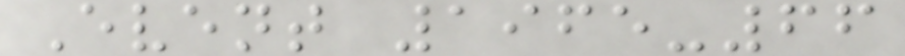Event 1965-66
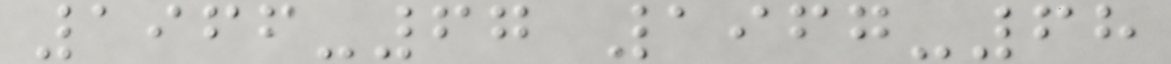1966-67 1967-68
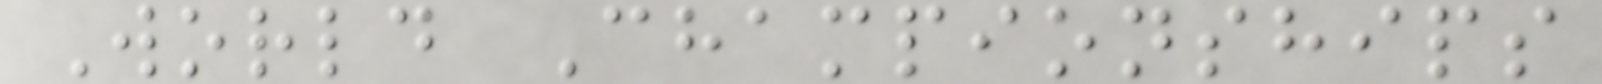World Championships
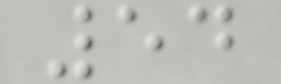54
